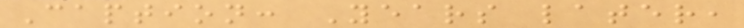Caption: Years later,
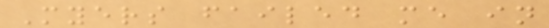Myers failed me in
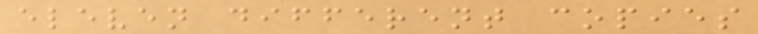eleven different copies
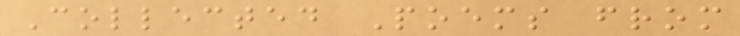Collected Poems from
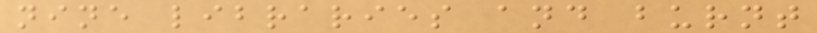nine libraries and burnt
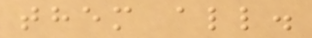them all.
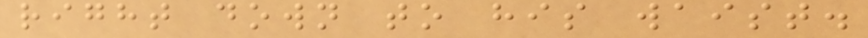right down to his waist.
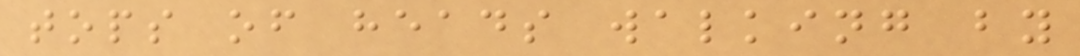tops of heads walking by
